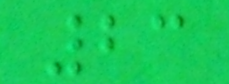23
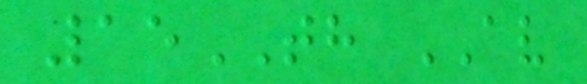15TH AV
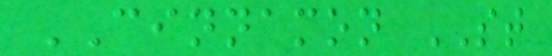CINNAMON ST
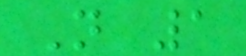N 1
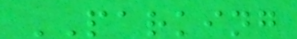PARKING
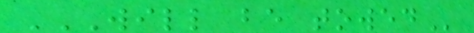WILL BE TOWED
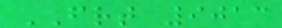FRT 9013
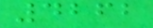4262
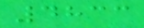4833
